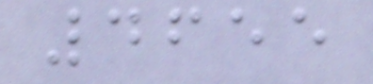4655
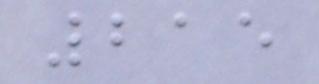215
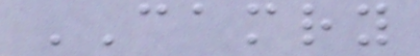CAMRY
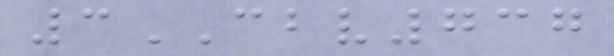3CBV737
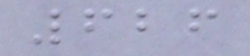626
